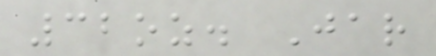32oz. Jar
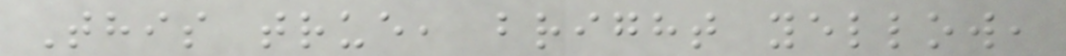This true, bright yellow,
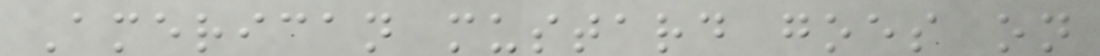American mustard goes on
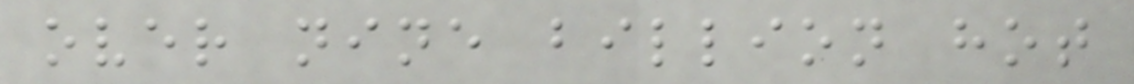over nine billion hot
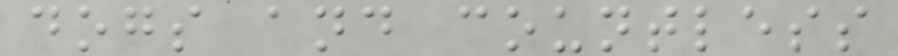dogs and countless
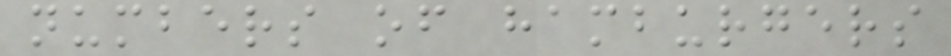numbers of hamburgers
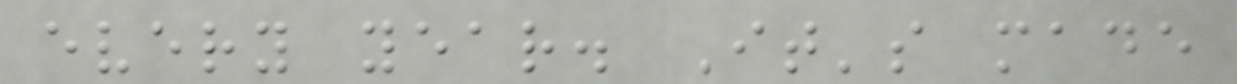every year. It's made
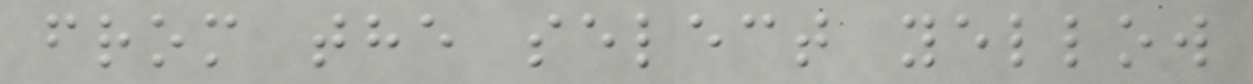from the select yellow
